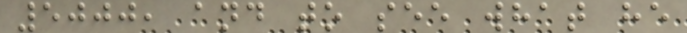5000, and to see what he
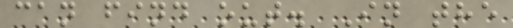can find out. In the
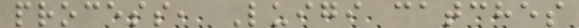process, Luigi catches
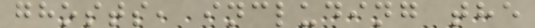ghosts, including the
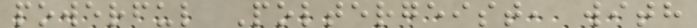powerful Poltergeist, with
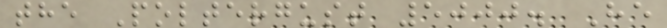the Poltergust 5000. He
